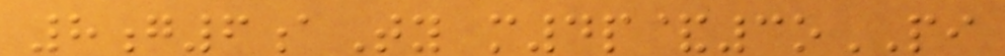8g6aTy m4p&3oPI
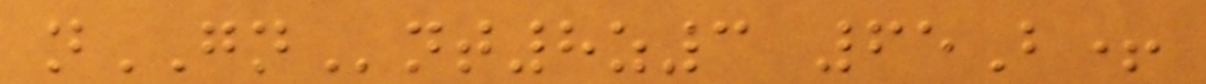nGNnt8z3 65B+
